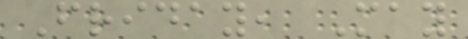Friday, May
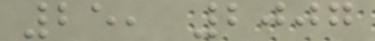25, 2007
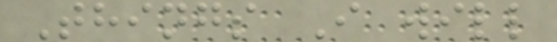Things I will
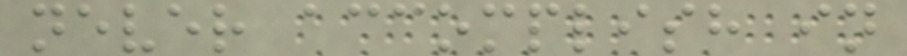never accomplish in
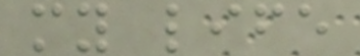my life
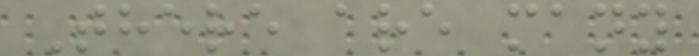There are many
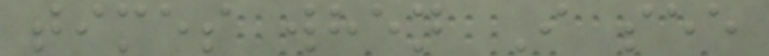times when I see
